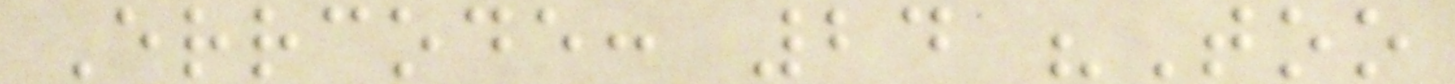Errcode: 24 "Too
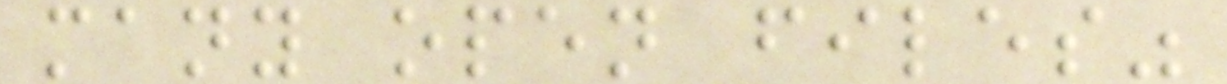many open files"
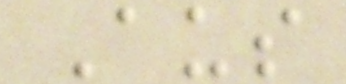Aus
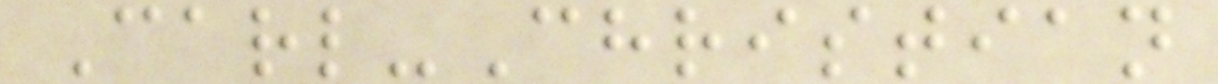Carl-Christian
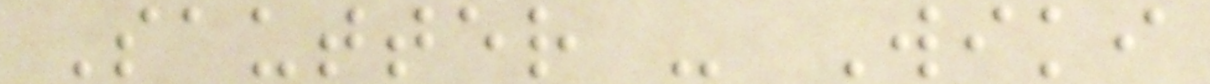Sautter - Wiki
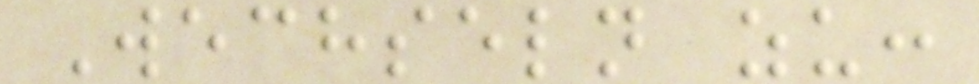Wechseln zu:
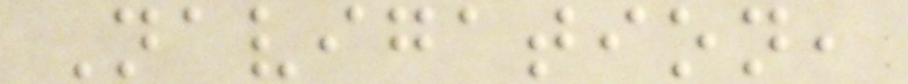Navigation,
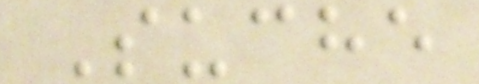Suche
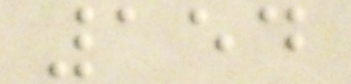154
